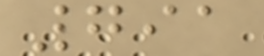791
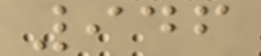946
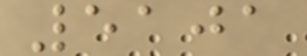5101
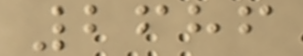2686
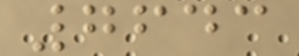7643
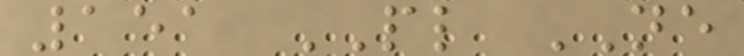151 PL NE
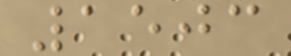1503
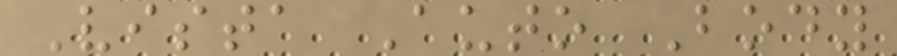Vista Auto Body
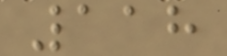118
